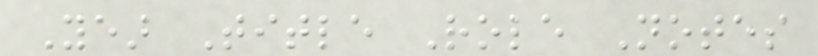Year Title Role Notes
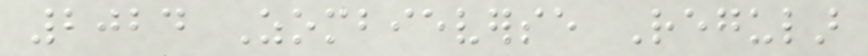2024 Zombieverse Regular
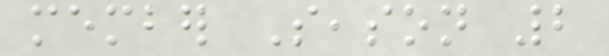member Season 2
